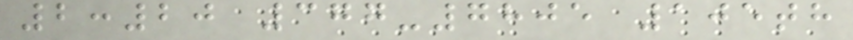2:20 377-7805 105th
